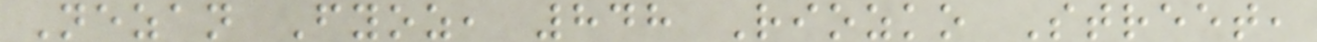Nezan Fyoz, 848 Riozko Street,
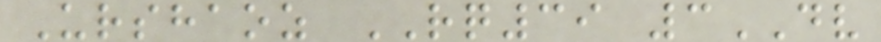Urshaoz RQ39 3DV
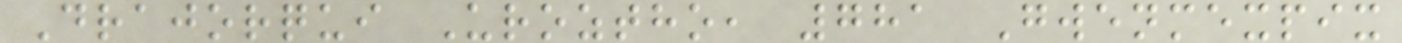Drajorqui Uroztho, 781 Gwenmexpix
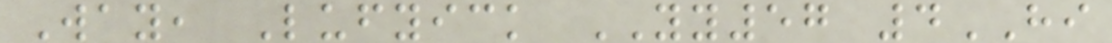Way, Lufyick YY57 4HI
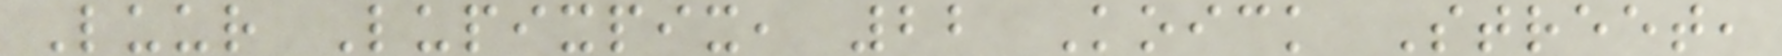Luur Lupixpix, 22 Koick Street,
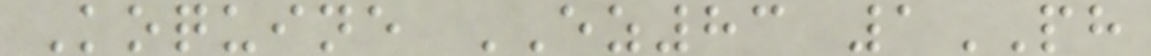Koquine EZ83 1PH
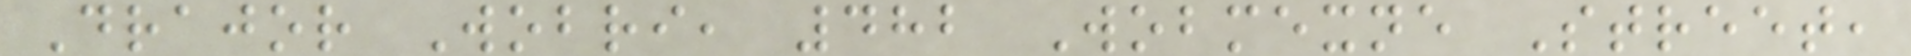Drajor Wobri, 482 Wobmexne Street,
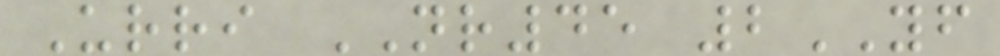Urri NR45 2YF
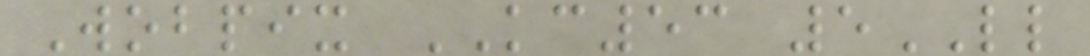Wobpix KC53 5LL
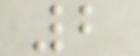2
